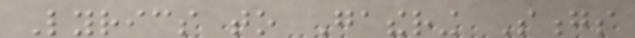Lyrics to Gathering Songs
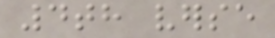4th verse
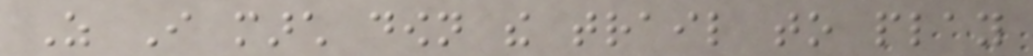As I march down the trail to play
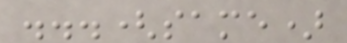...(same)
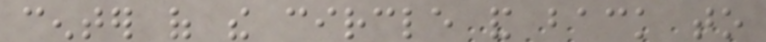center of the circle and back to
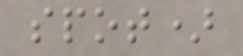spot)
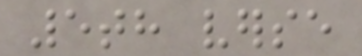5th verse
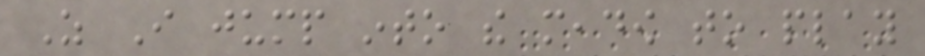As I jump into the meadow to play
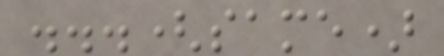...(same)
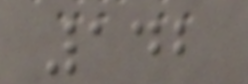142
